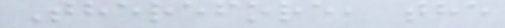Therefore, the
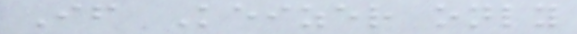If Keizer only
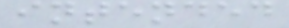intended
